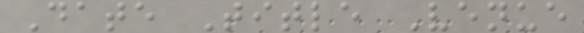Date Title Venue
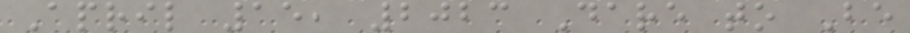April 15, 2023 Dare to Be
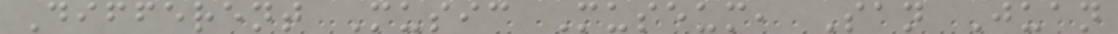Different Music Museum, San Juan
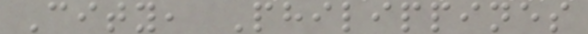City, Philippines
